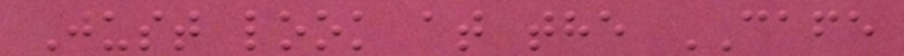Just look at the CAFE
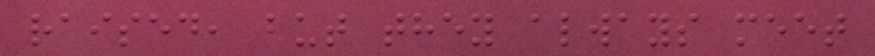raised, but they always meet
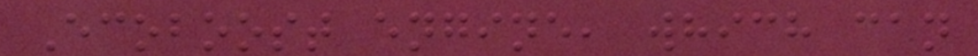Ecoboost engine, which can
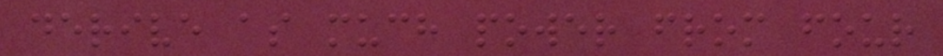derive as much power from four
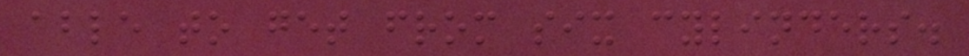able to get from six cylinders.
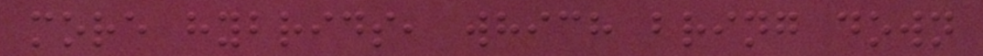more hybrids, which bring down
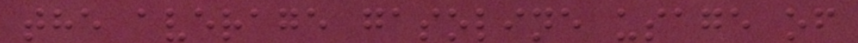the average gasoline usage of
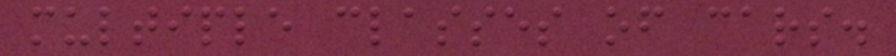multiple classes of cars.
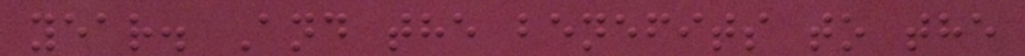year. And the benefits to the
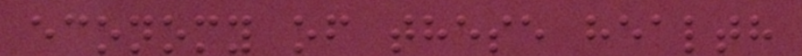economy of these health
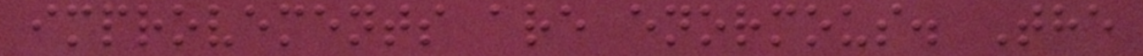improvements are enormous. The
